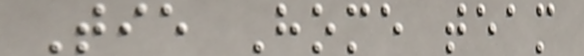Tie Home team
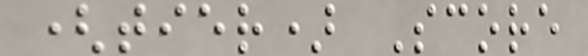(tier) Score
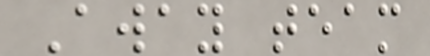Away team
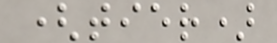(tier)
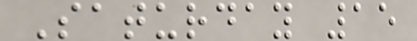Saturday 15
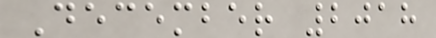December 2018
